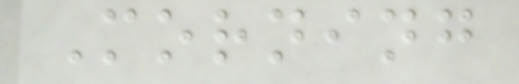Morning
